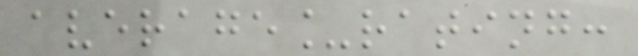average_rating:
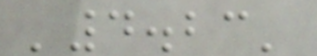'4.23'
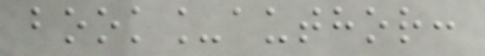book_author:
